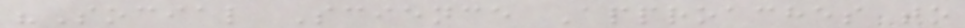"Social Science Approaches to
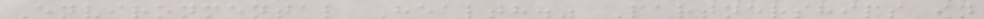Environmental Health." Partnerships in
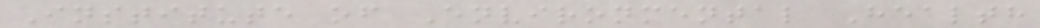Institute of Environmental Health
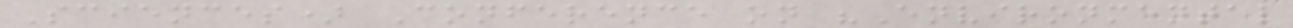Sciences) Conference on "Environmental
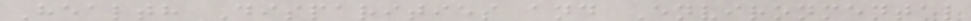Health Disparities and Environmental
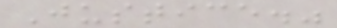Justice."
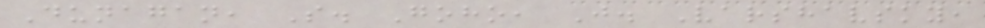Dunagan, S. Goho, J. Varshavsky,
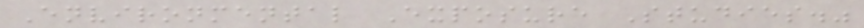Environmental Exposure Studies."
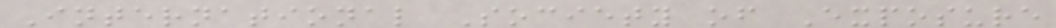International Society of Exposure
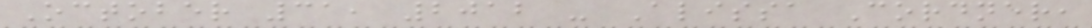October 31, 2012 - Alissa Cordner,
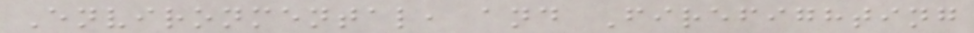Environmental, and Firefighting
